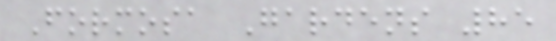Formosa Gardens 85
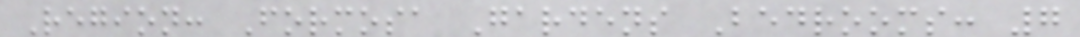Region: Formosa Gardens Bedrooms: 7
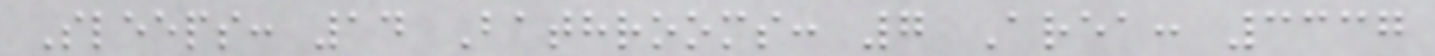Sleeps: 14 Bathrooms: 7 Area: 3337
